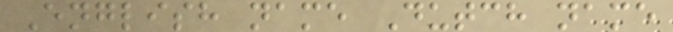English name Dutch name
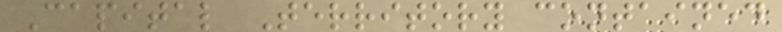Capital Territory contained
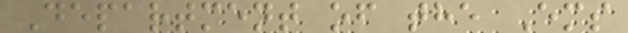Department of the Ems
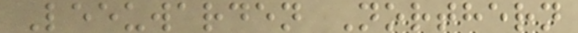Leeuwarden Northern
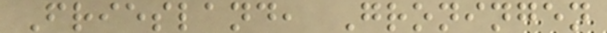Friesland, Groningen
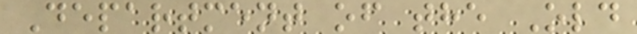Department of the Old
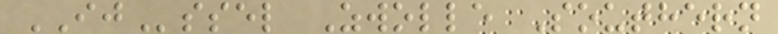IJssel Zwolle Southern
